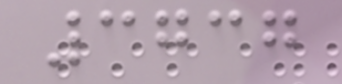3737
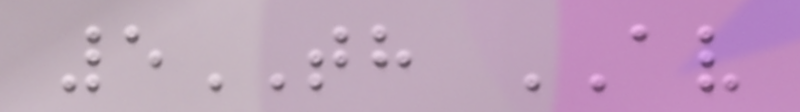5TH AV
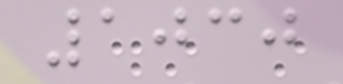1030
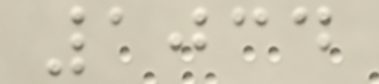1034
